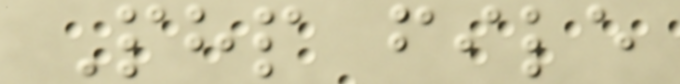Php file
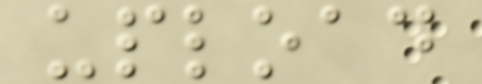upload
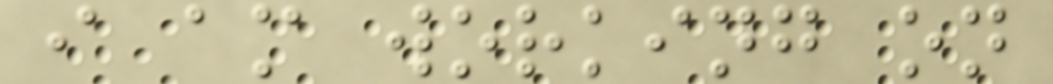i am working on
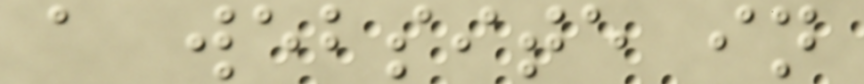a website in
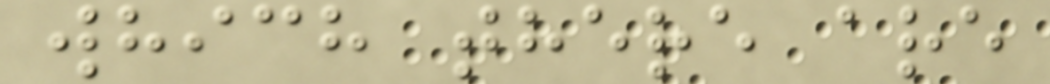which there are
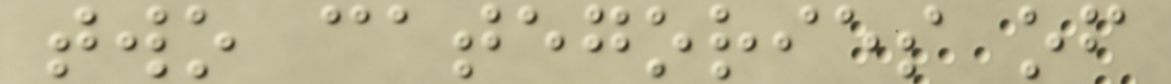two categories of
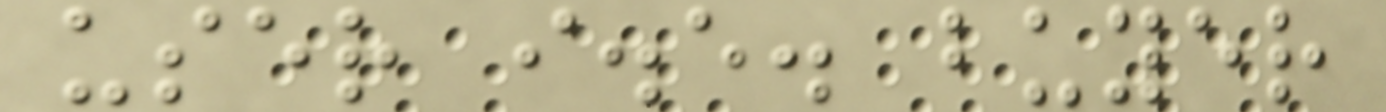user i.e. buyer
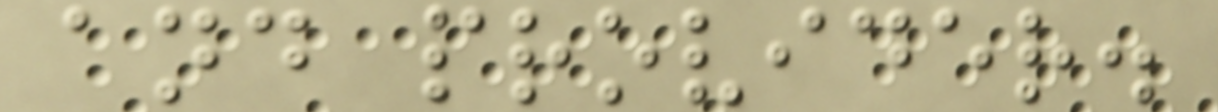and provider.
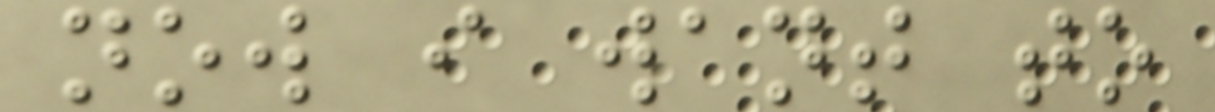now i want to
